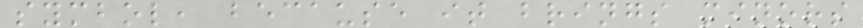symbol, because it brings minors
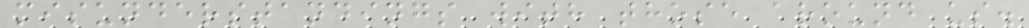misunderstandings with those around us.
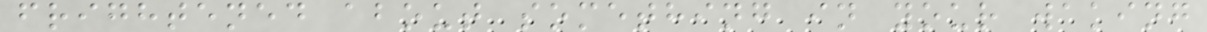frightened about something in your waking
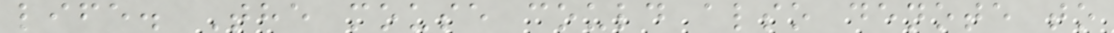life. The mouse could also denote to
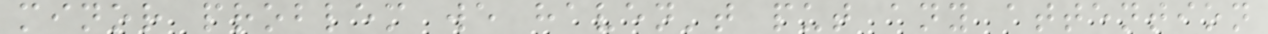minor problem we haven't put any attention
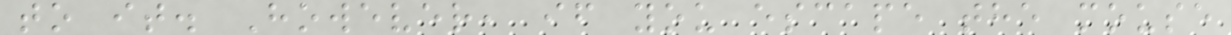to it. However, if you escape the mouse
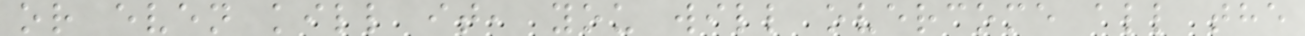or even kill it, you will overcome all the
